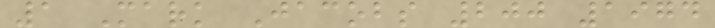1 Mark Jacobs 200 1974
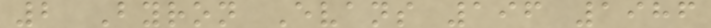2 Byron Evans 196 1986
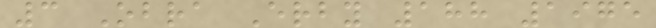3 Obra Erby 188 1975
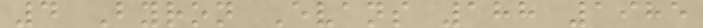4 Byron Evans 188 1985
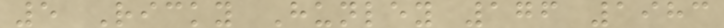5 Ricky Hunley 176 1983
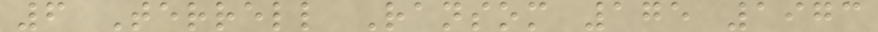6 Terrell Ransom 175 1973
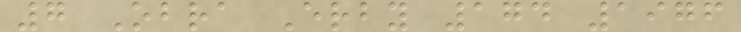7 Obra Erby 174 1976
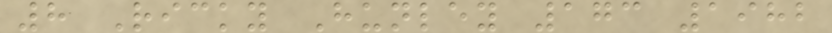8 Ricky Hunley 173 1982
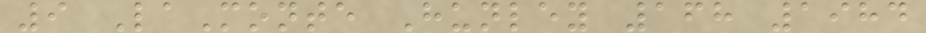9 LaMonte Hunley 168 1984
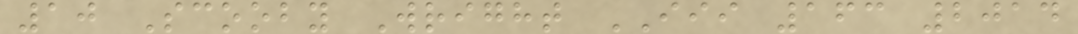10 Scooby Wright III 163 2014
